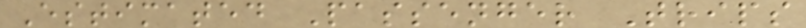Estimated Passenger Trips
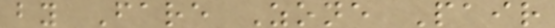by Fare Zone Pair
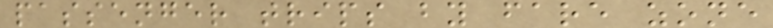passenger trips by fare zone
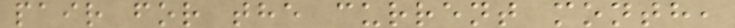pair for the current month,
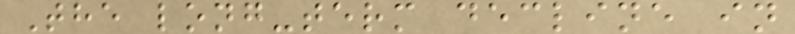The long-term decline in
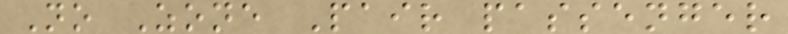No Zone Pair passenger
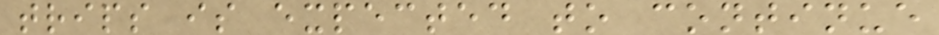trips is expected to continue
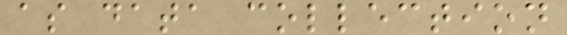as data collection
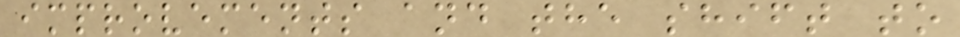improvements and the shift to
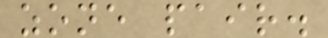zone pair.
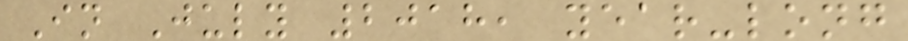In July 2018, year-long
